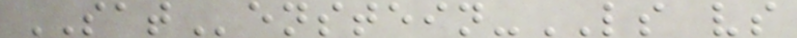SATenstein-LS vs
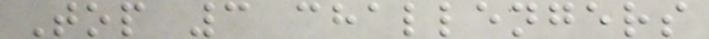Top 3 challengers
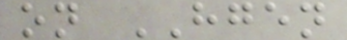on HGEN
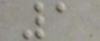1
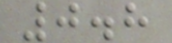0.8
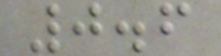0.6
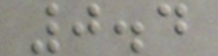0.4
